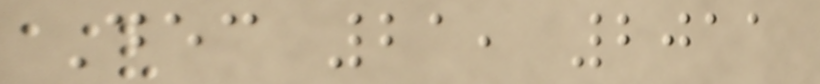Dec 21, 2011
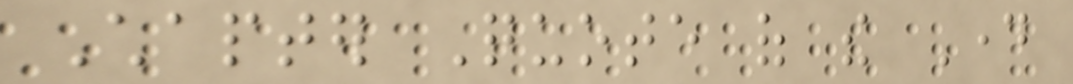Chapter Quote of the Day
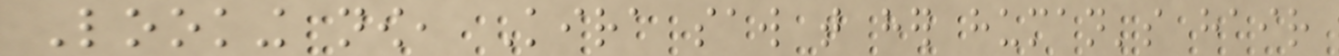Looking now, Kira saw that her human's hair
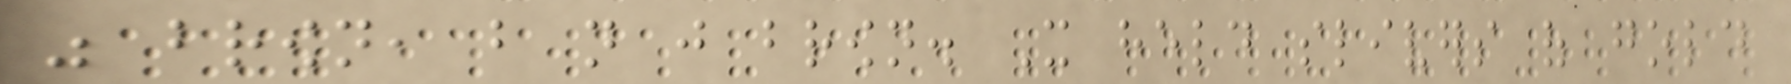was brown, but not just brown. It held slivers of gold
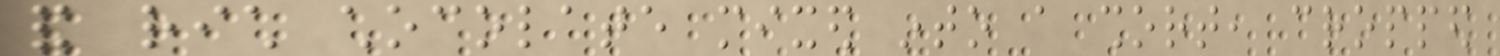and rich chocolate mixed into a short, cropped
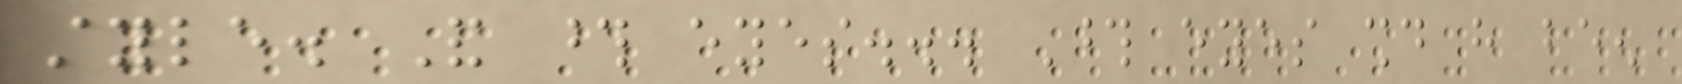style. And those eyes... Those eyes should have been
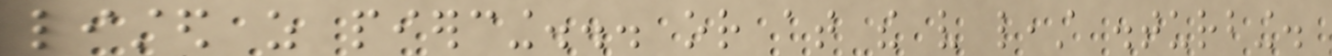listed as piercing... or at the very least disturbing.
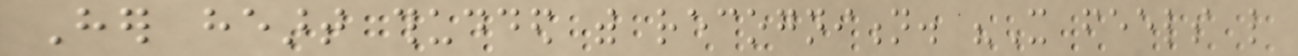Her heart thudded with recognition. "It feels like
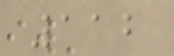112
